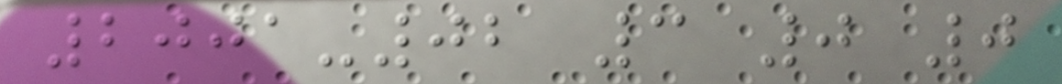2001-02 3 0 0
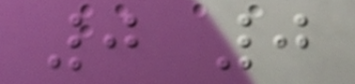0 0
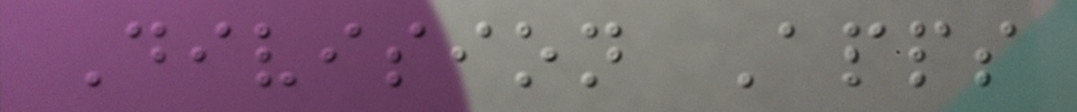Division Apps
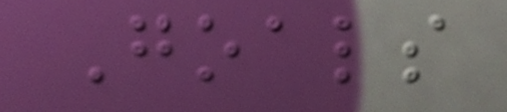Goals
